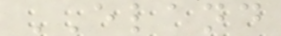ELAND
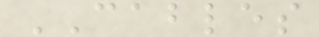CABLES
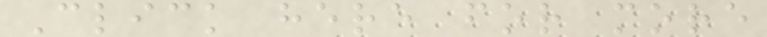Click here for more
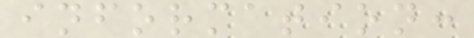information:
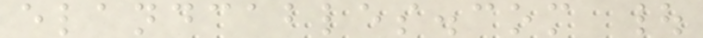elandcables.com |
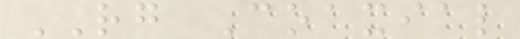RG Coaxial
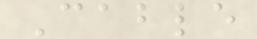Cable
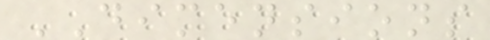DIMENSIONS
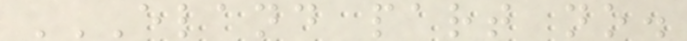ELAND PART NO.
